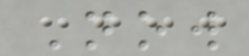Now
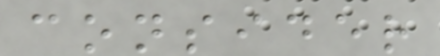consider
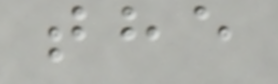the
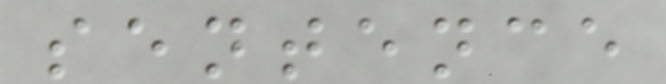sentence
